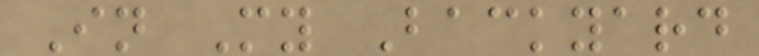In My Backyard
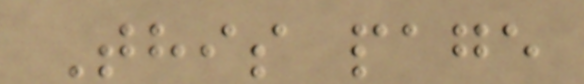This page
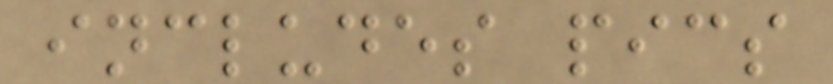includes pics
